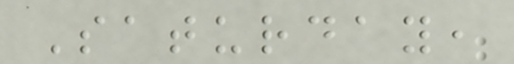Saturday,
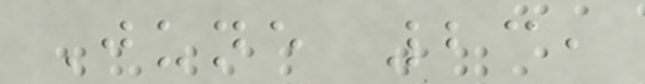June 23,
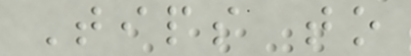Tips to
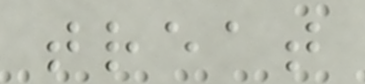treat
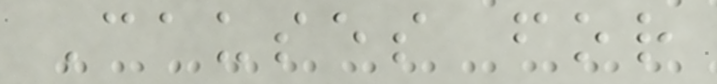Causes for
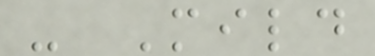- Mild
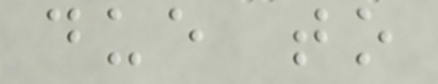due to
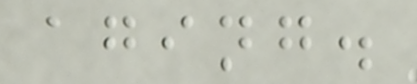aging.
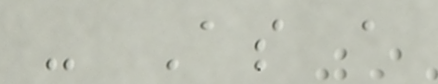- As a
